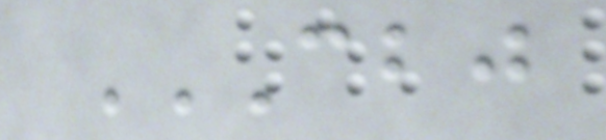CBJ
